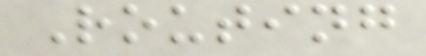Routing
